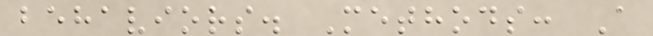behaviors. Methods: A
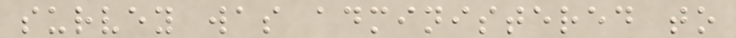survey was administered to
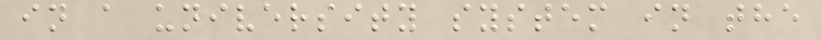in a university system in the
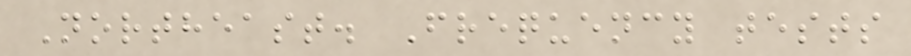Northeast. Frequency tests
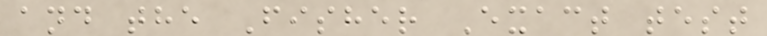and the Fisher Exact test
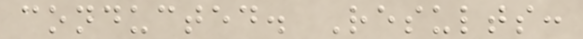conducted. Results:
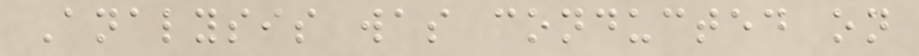Analysis was conducted on
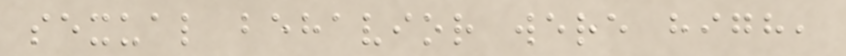sexual behavior were high,
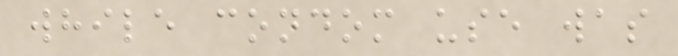while condom use was
